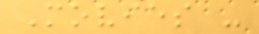Movies -
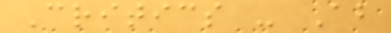Critics - About
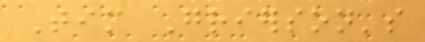Tim Grierson's
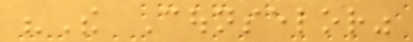"The Counselor"
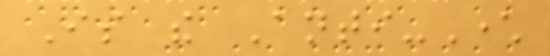Is the Anti-Character
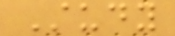Study
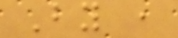By ,
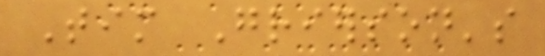Tim Grierson's
